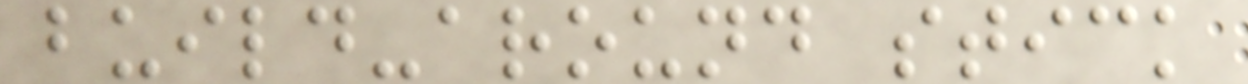build-around stick
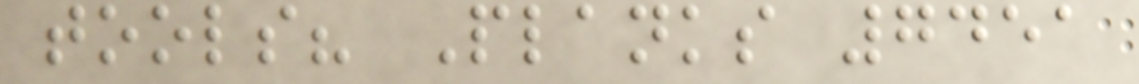tools? Planks 7451
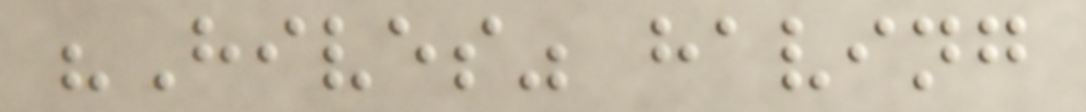"Hives" having
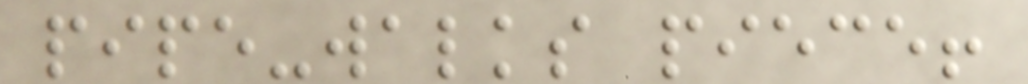pipe-walks piece!
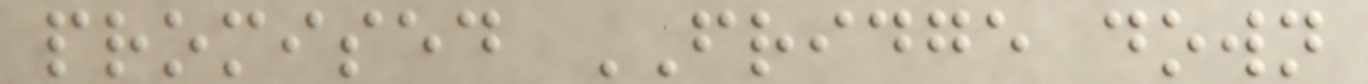promised FRIDGE down
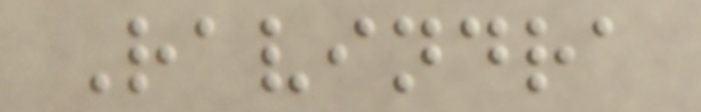Ravindra
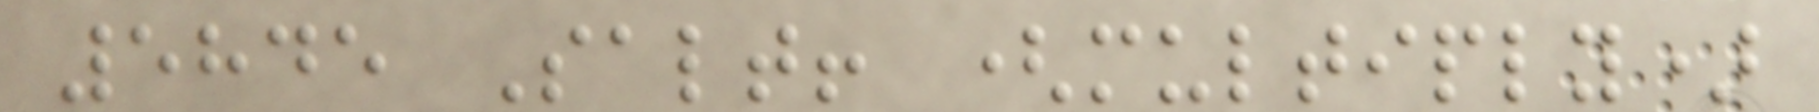5845 Salt! (multiply)
